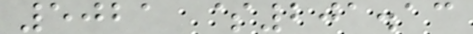5021 $201.13
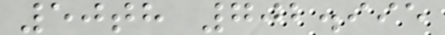50th 702.995
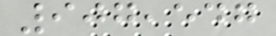907,547
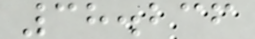38.236
